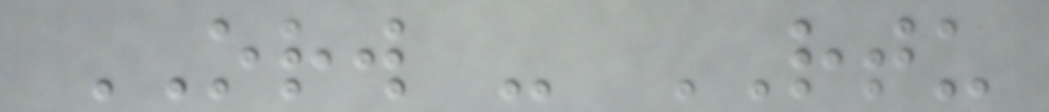ORW - RTU
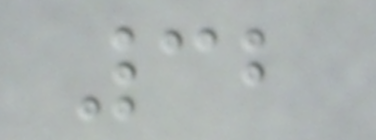32
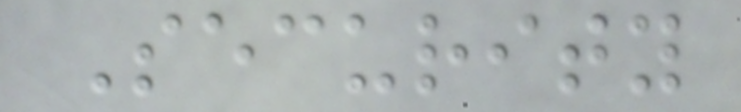Security
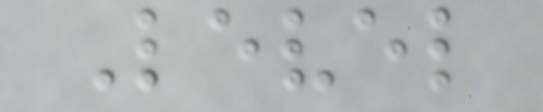Level
